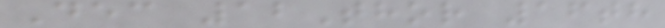Dec 12Thor 16th
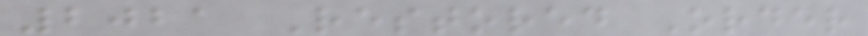2021 Restored Order
